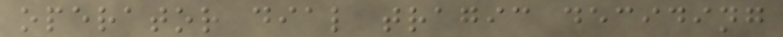operator dial tragic deciding
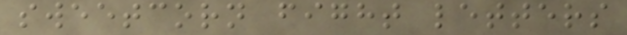sweetcorn fight letters
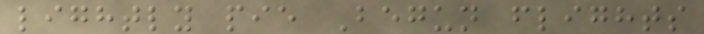lightly pie Begun flights
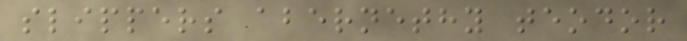slippers abernethy teodor
